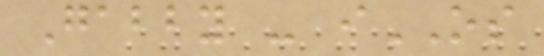Gabby - iOS
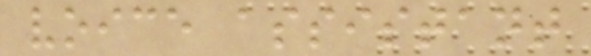voice assistant
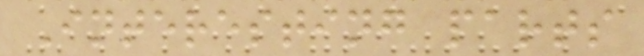Interesting parts
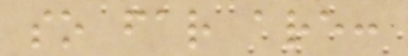so far are:
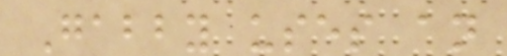Gabby uses an
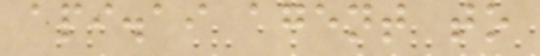api.ai agent to
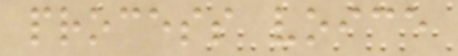process voice
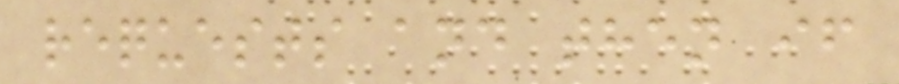requests and then if
